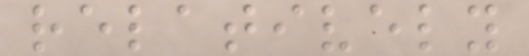relatively
